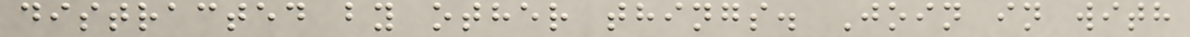distracted by other things. Join in with
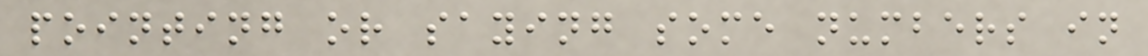pointing or saying some numbers in
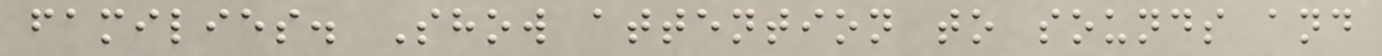families. Show attention to sounds and
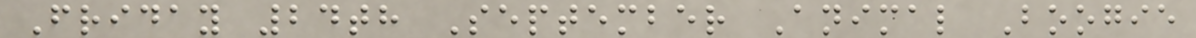Friday 24th September Animal Boogie
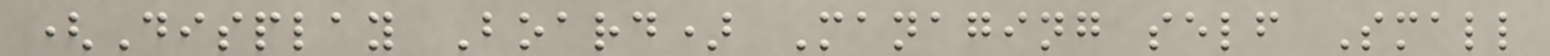(Display Board) Managing self Small
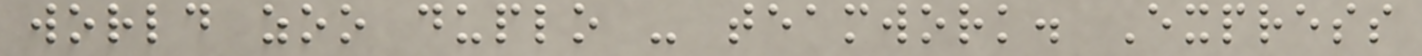world zoo duplo - teamwork. Express
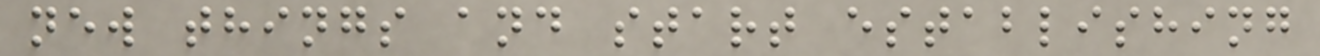new things and start establishing
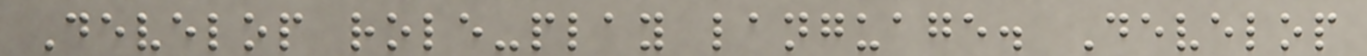Develop role-play language. Develop
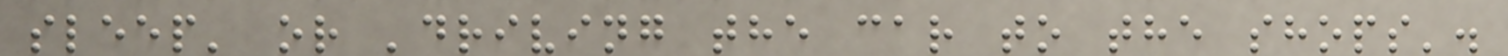sleep' or 'driving the car to the shops'.
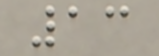13
